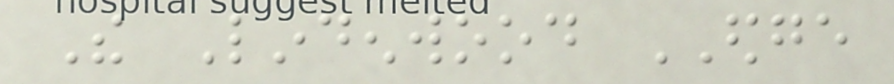The Lindenwood EDGE
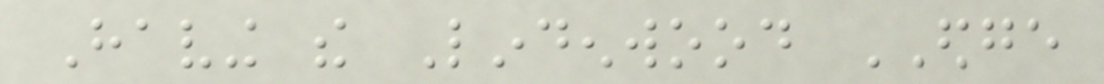Having the Lindenwood EDGE
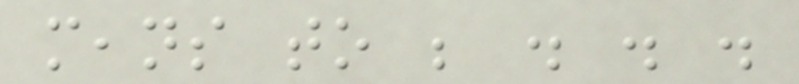means to be . . .
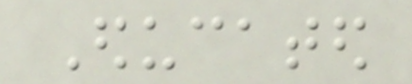Educated
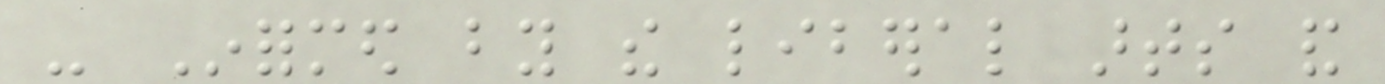- Informed by the liberal arts and
